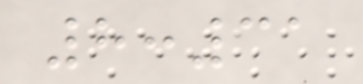8:31
